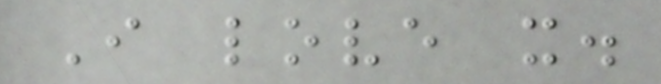I love it.
